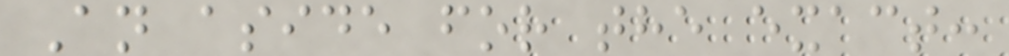An aside for the exact:
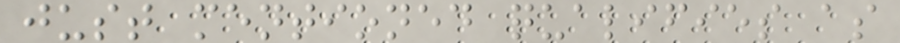just mentioned qualifies as
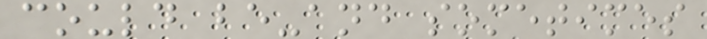could be-and sometimes
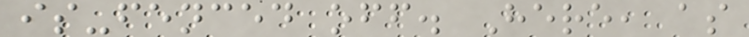is-fenced off. Here, as
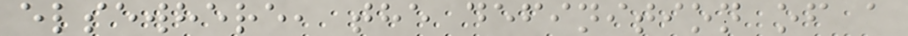elsewhere, the definition of a
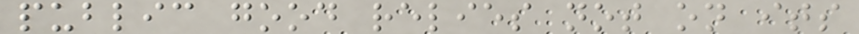public good relies not on its
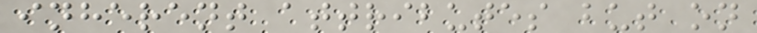inherent attributes but on
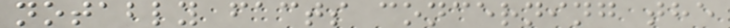notably facts concerning the
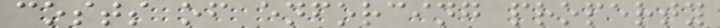costs of enforcing property
